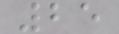25
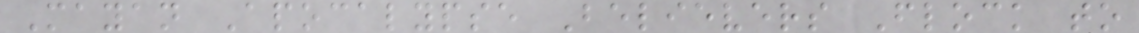Mayan Apocalypse Believers Flock to
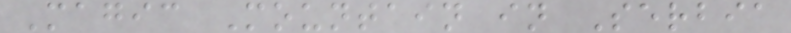Magic Mountain in Serbia
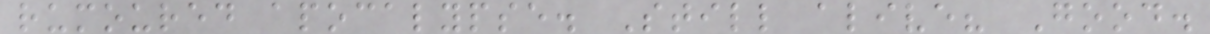rumoured apocalypse. Still alive? Good.
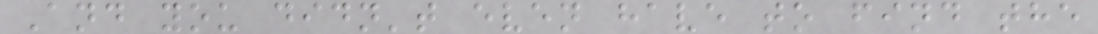And you didn't even have to find the
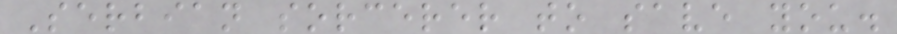Serbian sorcerer to save you.
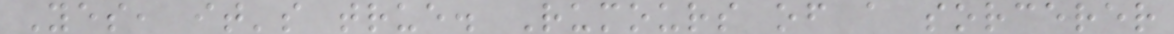Yes, it's true. Rumours of a sorcerer
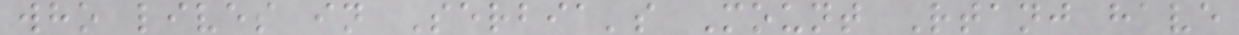who lives in Serbia's Mount Rtanj have
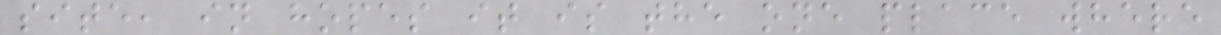site, in hopes it is the one place where
